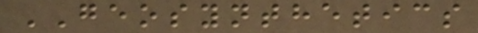GEOSYNTHETICS
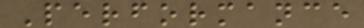Performance
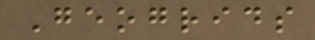Geogrids
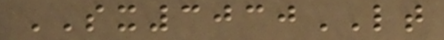SX3030LT
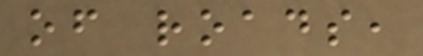of roads,
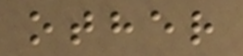other
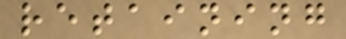retaining
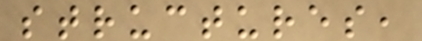structures,
